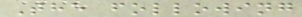The following
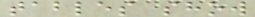tables show
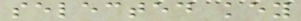selected key
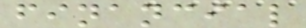financial
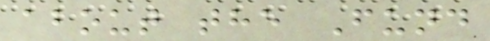about the Fund
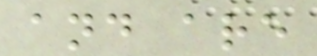and are
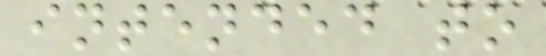intended to
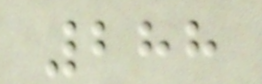288
